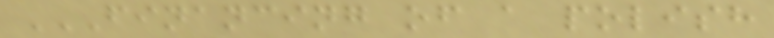FINANCING OF A POLISH
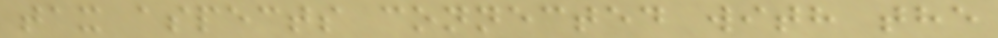tax aspects connected with the
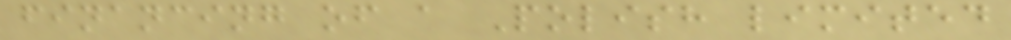financing of a Polish limited
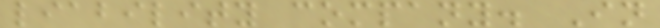liability company. In
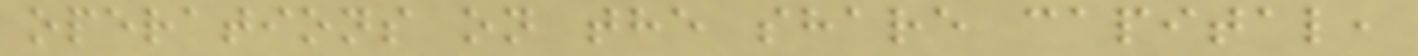operations on the share capital,
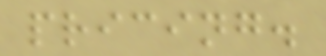pricing.
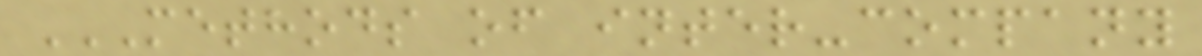METHODS OF INTER-COMPANY
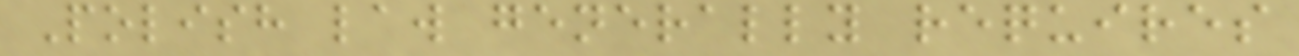Polish law generally requires
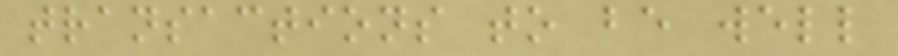transactions to be well
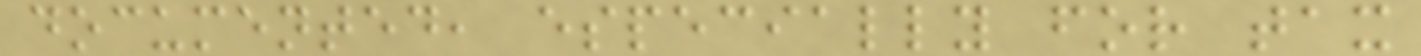documented, especially for tax
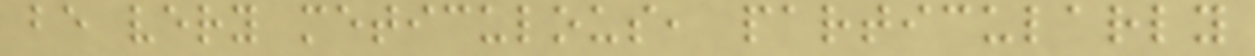be very meticulous, particularly
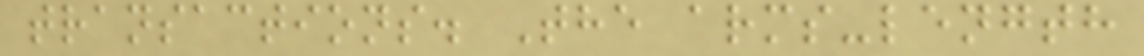transactions. The arms-length
